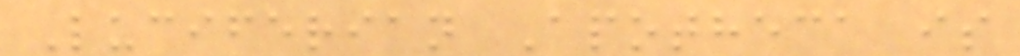Luciferian Apotheca is
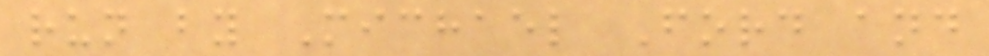run by Michael Ford and
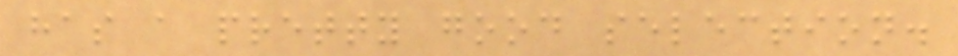has a pretty good selection.
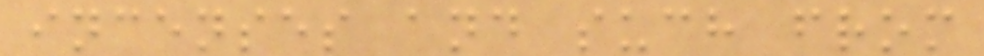incenses and such from
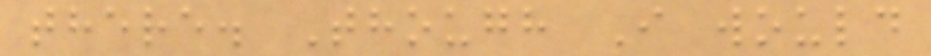there. Though I would
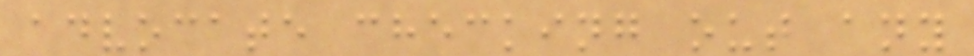advocate checking out any
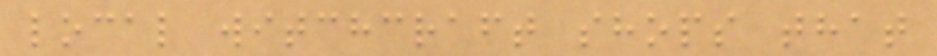local witchcraft shops that
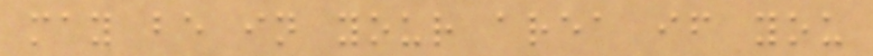may be in your area if you
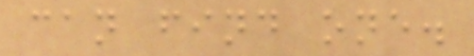can find one.
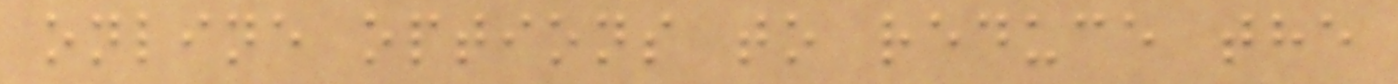online options to reduce the
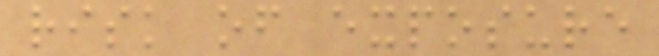risk of exposure
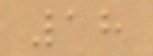18
